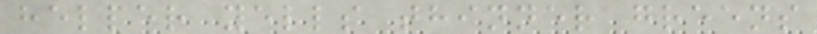helper yells thinner greens
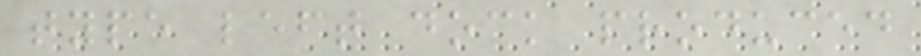type left dock produced
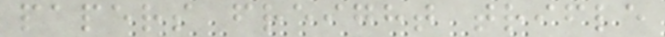papers freight trifle
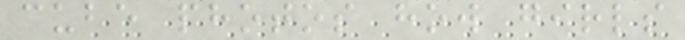cube photos how girls
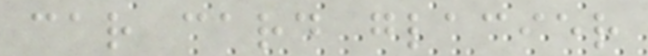car card glacier
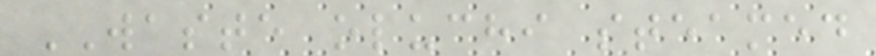WASTE oluchi steamed
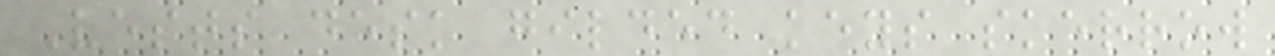Vests desk gilded keys skerrow
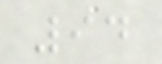94
